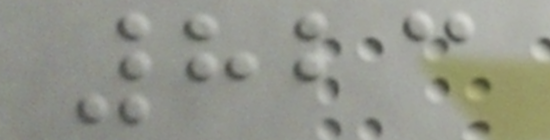823
